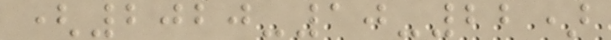(2020-10-22)
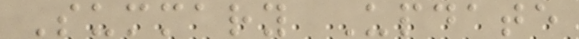Summary Update
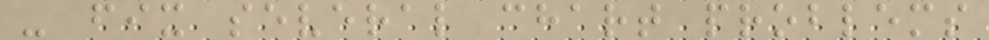- fix several chart problems
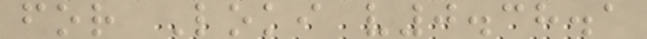for Loki v0.38.1
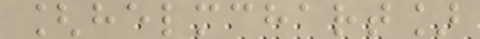[helmchart]
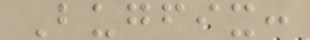Bugfix:
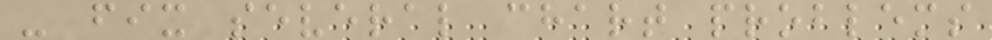- fix several chart problems
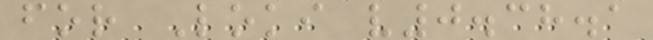for Loki v0.38.1
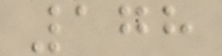178
